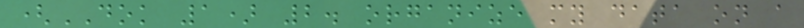(DOK 1) 2. organize my data on a
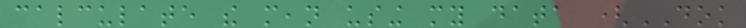calculate the mean using my data (DOK
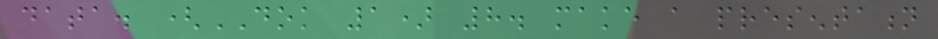data. (DOK 1) 8. make a presentation
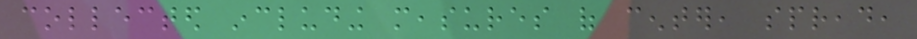collected including measures of center, spread,
